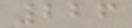226
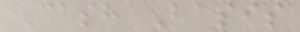Cash Basis
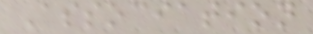Association
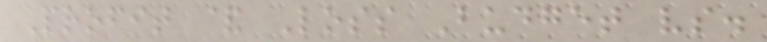Profit & Loss Budget vs.
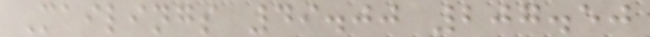Mailings 49.00 207.50
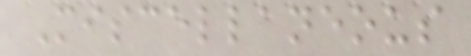Miscellaneous
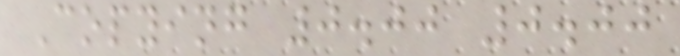Copying 0.00 0.00
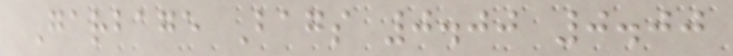Garbage Bags 0.00 0.00
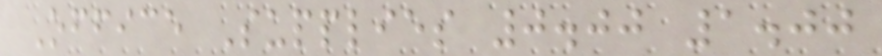Office Supplies 0.00 1.00
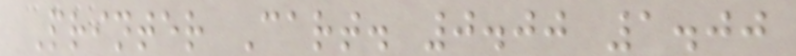Printer Cart. 0.00 1.00
